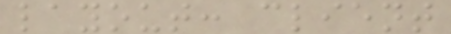layout: client
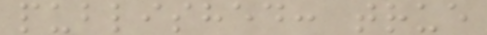published: true
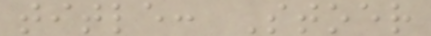title: Stoer
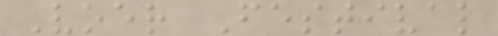Voer Festival
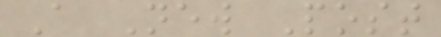A New Post
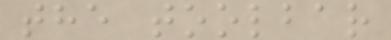the toolbar
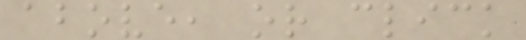above, or click
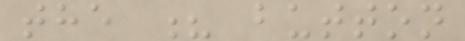the ? button
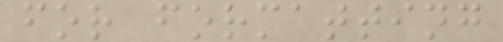for formatting
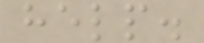help.
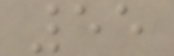55
